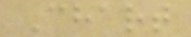Chart
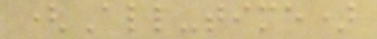(All-time)
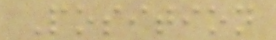Position
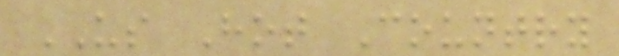US Hot Country
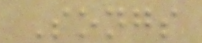Songs
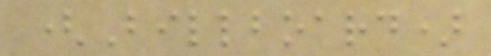(Billboard)
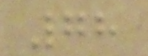78
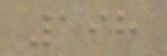198
